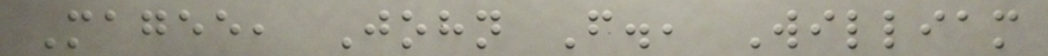Magee, John F., William
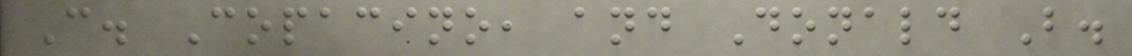C. Copacino, and Donald B.
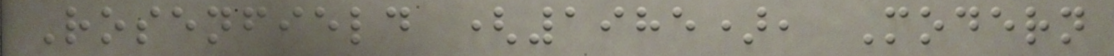Rosenfield (1985), Modern
